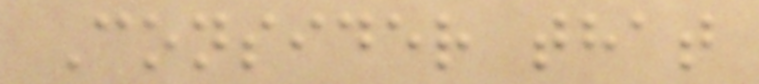Consider that
